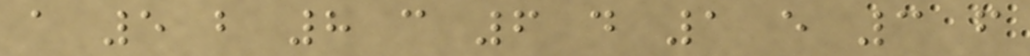a 5 b 8 c 6 d 1 e 3 f
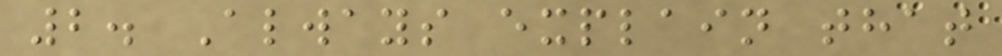2. Always explain that
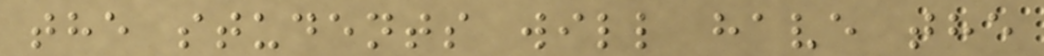the students will have the
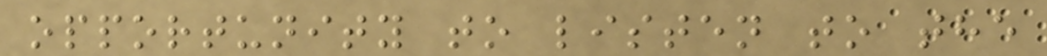opportunity to listen to the
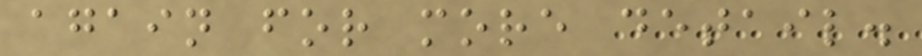again for more detail.
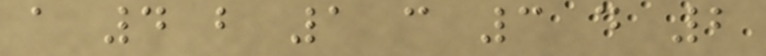a 4 b 1 c 3 d 2
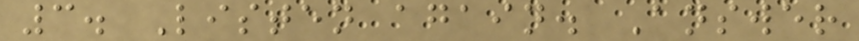3. Listen again. Answer
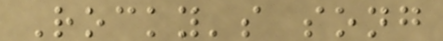Rocky's song
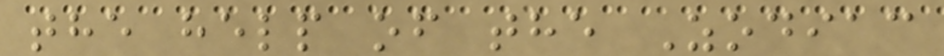the help of the Zodiac
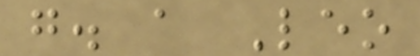g. a Leo
